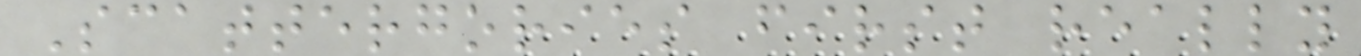Scattergories first really
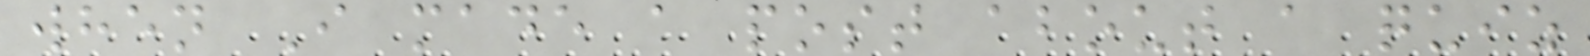when I made a post about a quiz
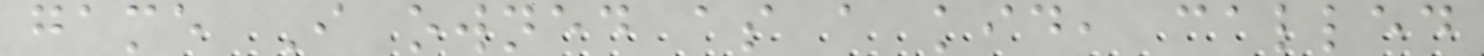game I owned as a kid, called
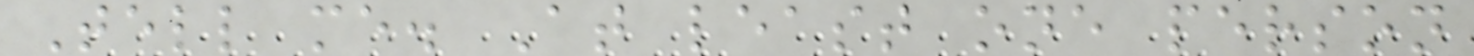Tell me. At least one person
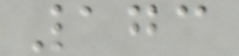173
